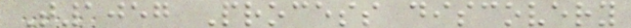T1057 Process discovery
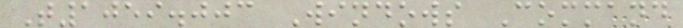T1059.003 Windows Command
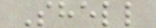Shell
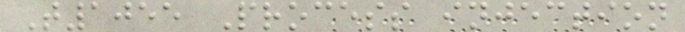T1055 Process injection
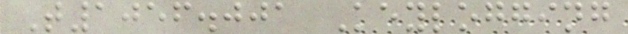T1056.001 Keylogging
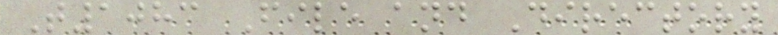T1083 File and Directory
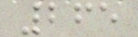265
